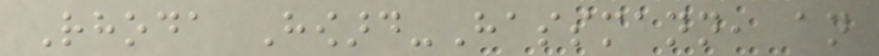Rhoda Howard-Hassmann, an
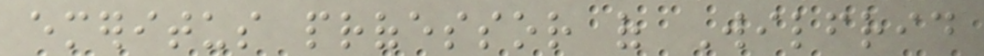emeritus professor of Wilfrid
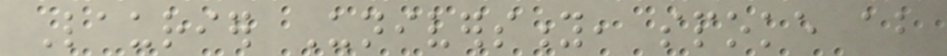Laurier University, spoke about
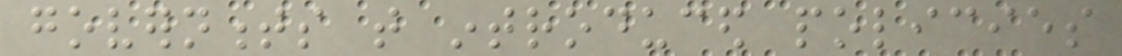governments that introduced policies
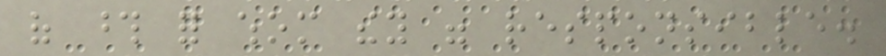of those for whom they were responsible.
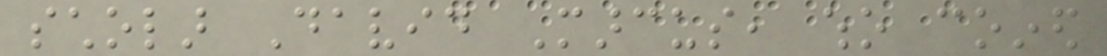scholar David Marcus, who coined
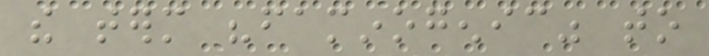the term "faminogenic" to
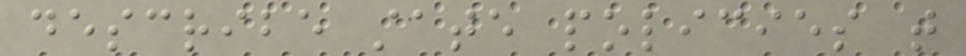describe state policies that
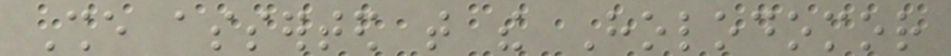She asserted that the Holodomor
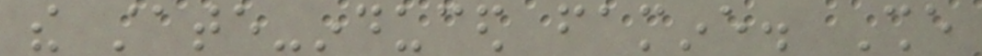the state-induced famine. She
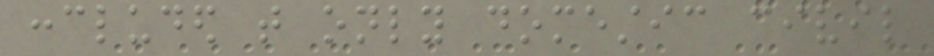concluded that only domestic civil
